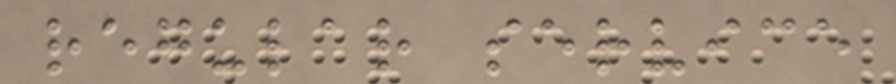regular service
